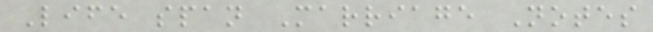Life span Marriage Notes
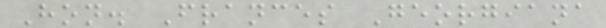Hon. Frances Georgiana
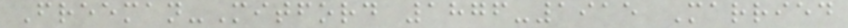Freeman-Mitford 1876-1915 Married
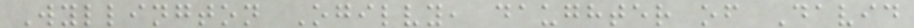Wyllington Ogilvy, daughter of David
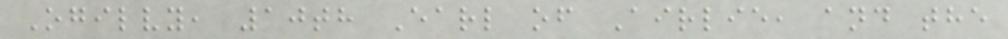Ogilvy, 10th Earl of Airlie, and the
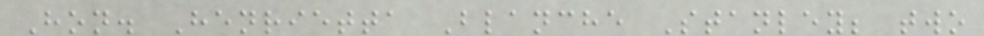Hon. Henrietta Blanche Stanley; two
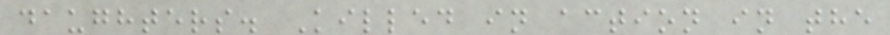daughters. Killed in action in the
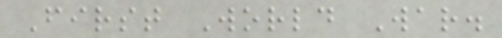First World War.
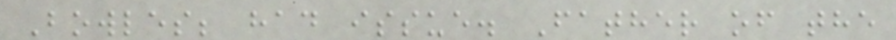Bowles; had issue. Father of the
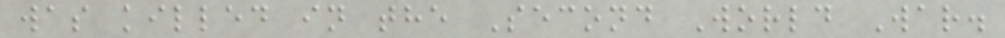was killed in the Second World War.
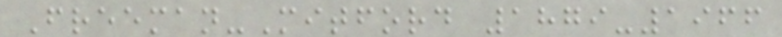Freeman-Mitford 1879-1966
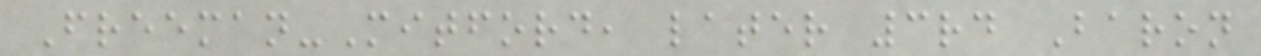Freeman-Mitford, later 3rd Baron
